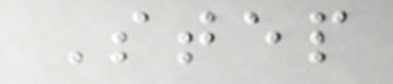Step
